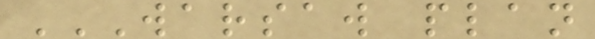WARSAW PLAN
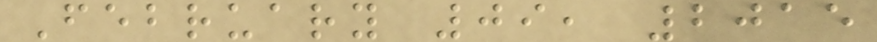February 09, 2015
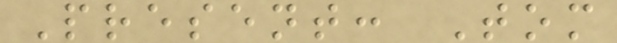Present: Tom
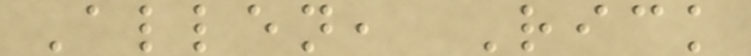Allen, Rick
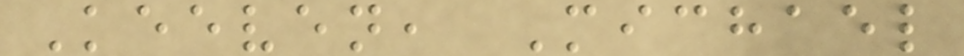Keeven, Michael
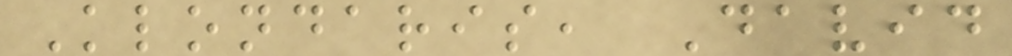Klondaris, David
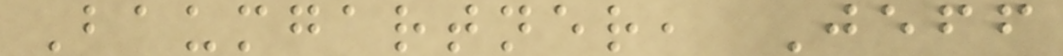Baumgartner, Jeff
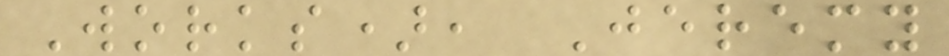Works), Jeremy
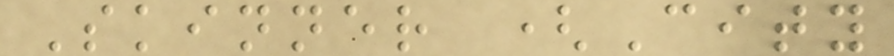Skinner (City
